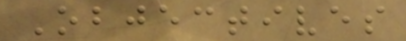Objectives
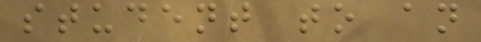student to an
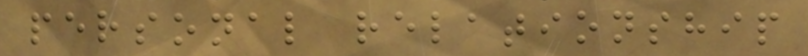personal relationship
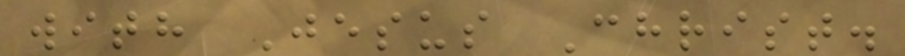with Jesus Christ.
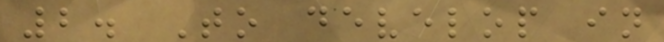2. To develop in
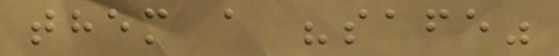them a "safe"
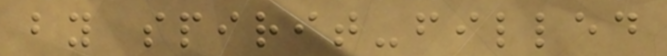by spirit-filled
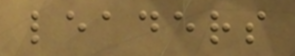leaders
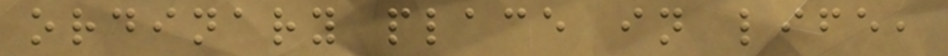ordinary place in life,
